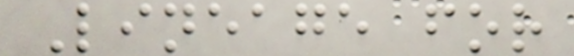Lineage for
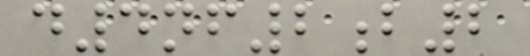d4nf2b2
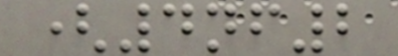(4nf2
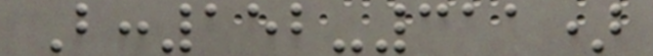B:152-311)
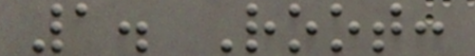1. Root:
